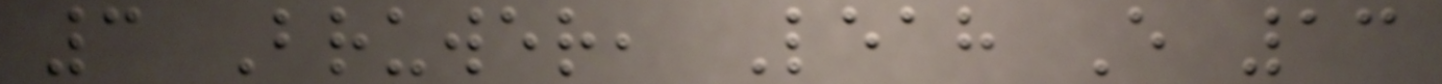3 Bruwer, Leah E 13
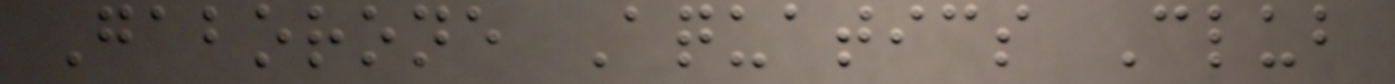Gaborone Aquatics Club
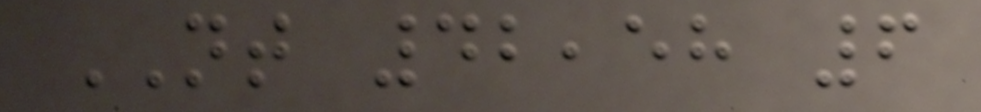NT 42,58 6
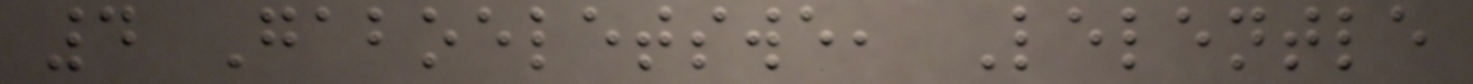4 Gaboeletswe, Lelentle
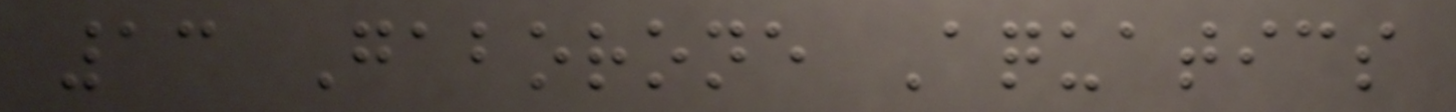13 Gaborone Aquatics
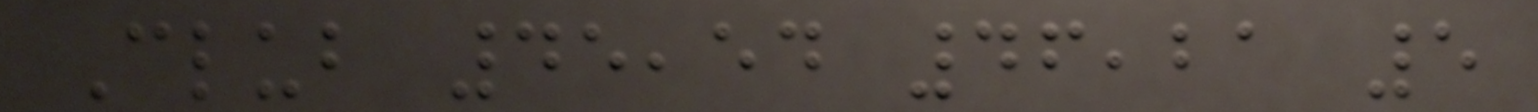Club 45,54 46,21 5
